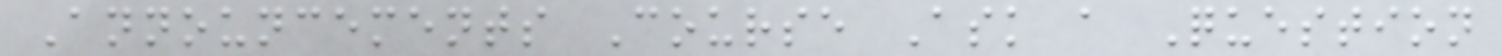Announcements Course Ask a Question
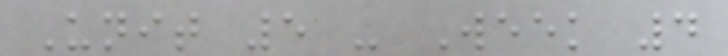Unit 5 - Week 4
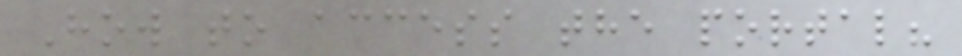How to access the portal?
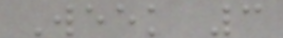Week 3
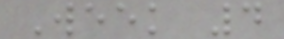Week 4
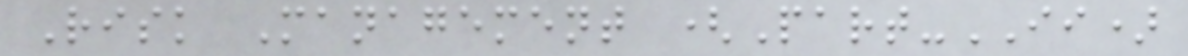Risk Management (Part-II)
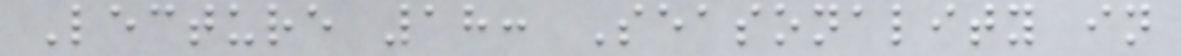Lecture 18: Seasonality in
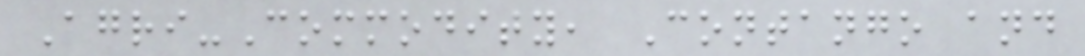Agri-Commodity, Contango and
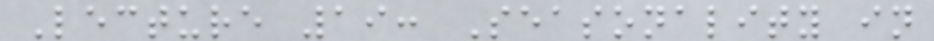Lecture 19: Seasonality in
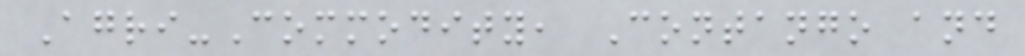Agri-Commodity, Contango and
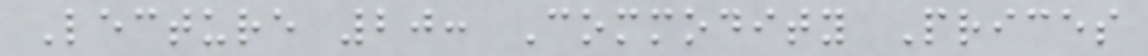Lecture 20: Commodity Prices
